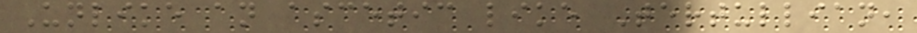Unlike an ascetic like Tertullian,
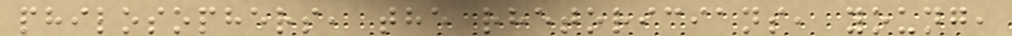philosophers, the rhetoricians, young,
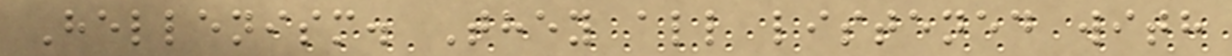Hellenism. They all listened with
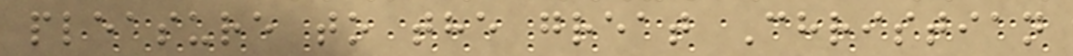pleasure to the great Christian
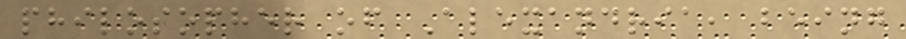philosopher of Alexandria, being
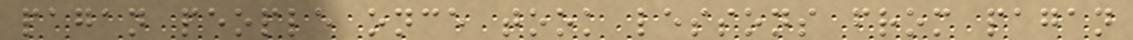pagan people once took lessons from pagan
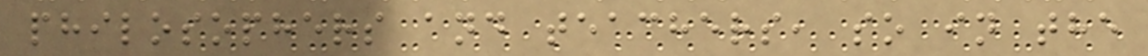philosophers and teachers, so in the
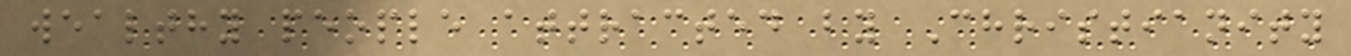wealthy people attracted by Christianity
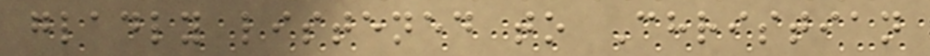gladly listened to Christian
